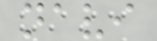navi
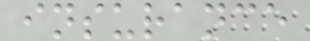insurance
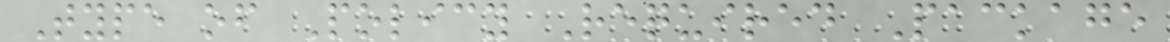Type of Policy Required Package
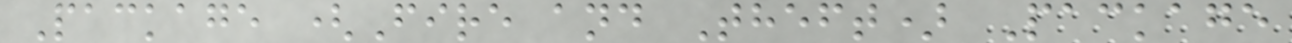Package (Fire and Theft) Package
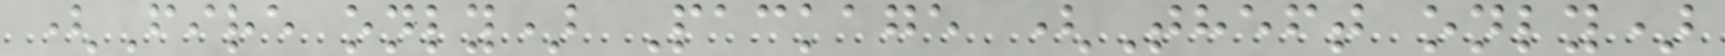(Fire only) Package (Theft only)
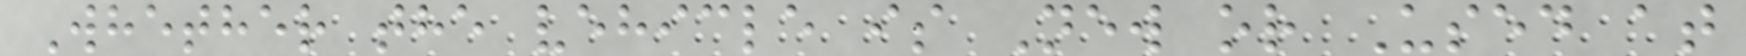Whether the vehicle is New or Used at
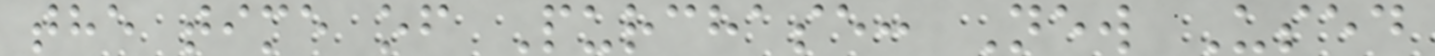the time of Purchase: New Used
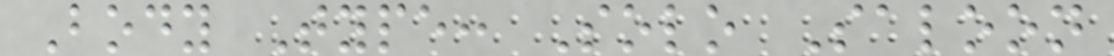Body Type: Solo Saloon
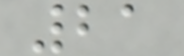21
